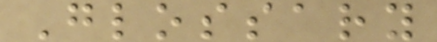Glossary
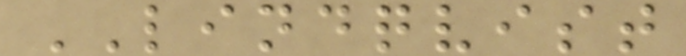LINDQVIST
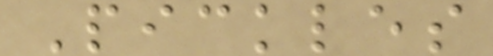Pickles
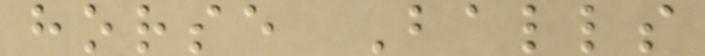horse Balls
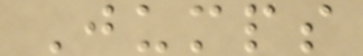Jumps
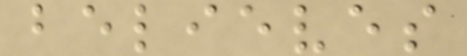believes
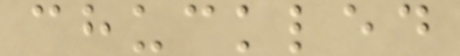chuckled
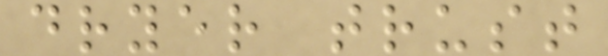dryer trust
